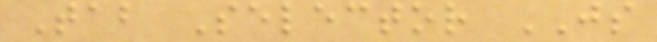Tab Selector JS
